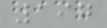197
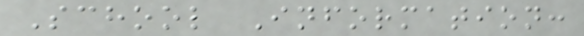School Information:
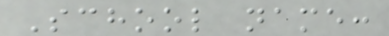School name:
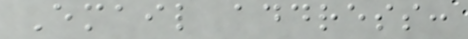Email address:
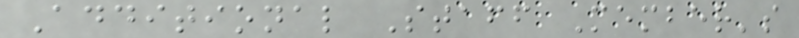Additional Staff Member's
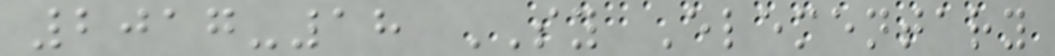2017-18 SY Elementary
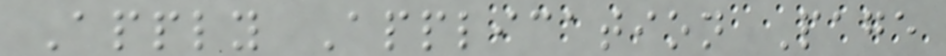Apply Application Page
